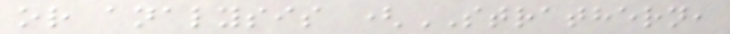or analysis (STRATHERN,
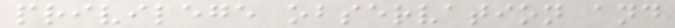privilege observation and
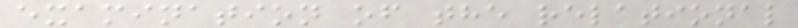examination of the relational
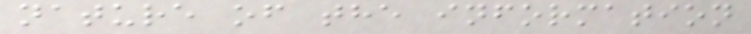nature of the information
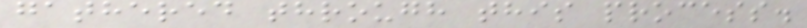gathered through this process.
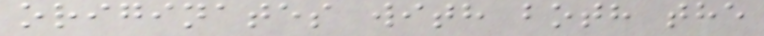originates with both the
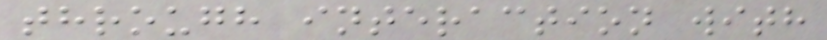through interaction with
